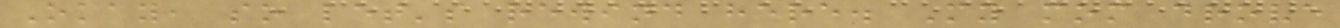Okay, so let's rewind here. My mom drove
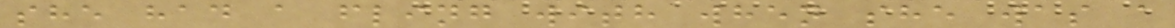she had a fling with when she was a
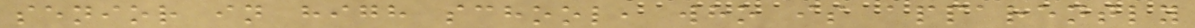senior in high school, who is apparently
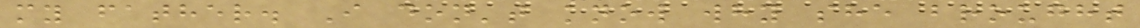my father. I don't know why she brought
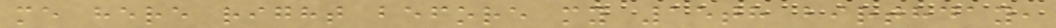me here right before my 15th birthday,
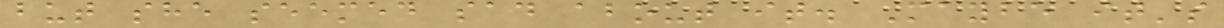but she seemed sad about it. Maybe it's
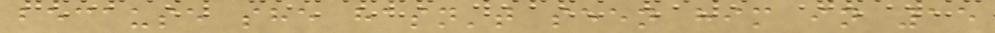because she hasn't seen him in 15
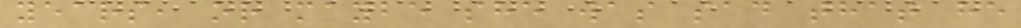years, or maybe she was sad that he
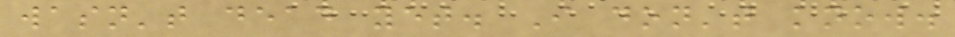wasn't dead yet. I don't know.
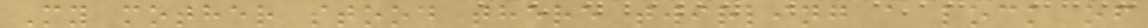My mother stood there twirling a lock of
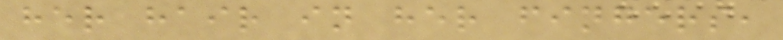her hair in her fingers,
